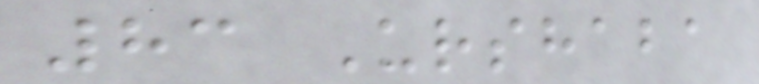83 Urshaba
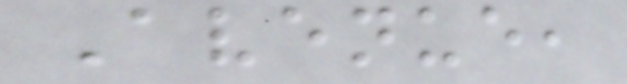Avenue,
